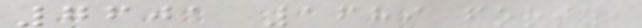7601 1689 forty,
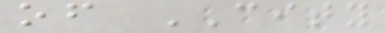of CITY
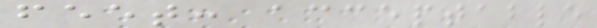feet: acceptable
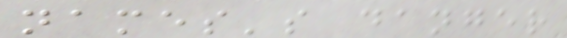names's danger
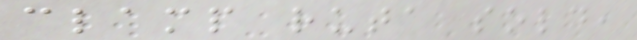clamp ruta sold,
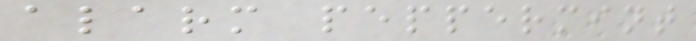alarm peppermint
